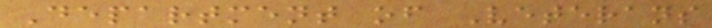Department of Veterans
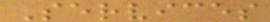Services
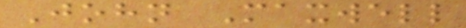John Maxwell
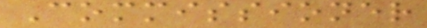Commissioner
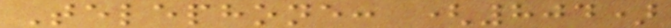Telephone: (804)
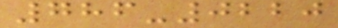786-0220
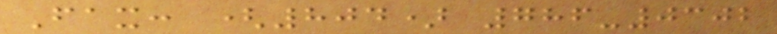Fax: (804) 786-0302
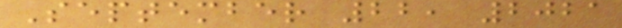September 22, 2021
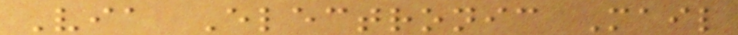Via Electronic Mail
